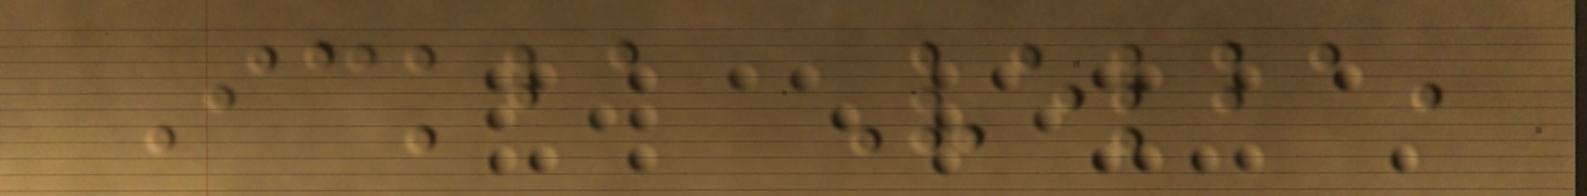Ickba Velba,
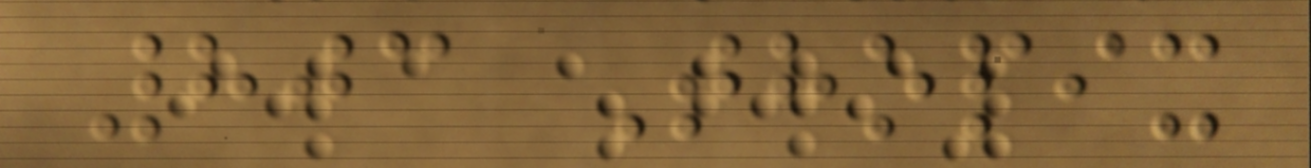803 Thopix
